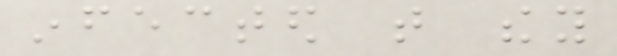infected that they
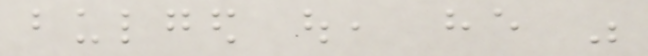bulged out, he was
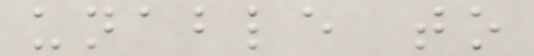unable to
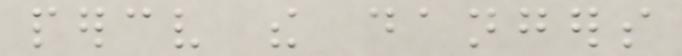perceive the dangers
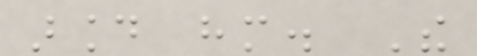around him. The
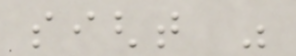sight was
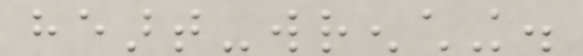heart-wrenching.
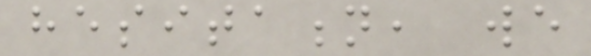hesitation, we
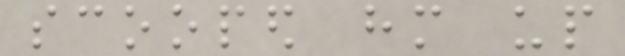scooped him up
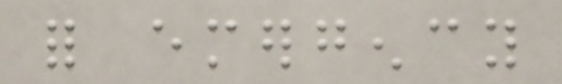for emergency
